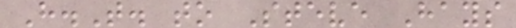H.T. to Steve Hays
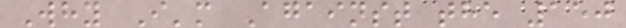Why I'm Against the 150
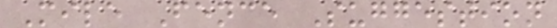Mile Fence Suggestion
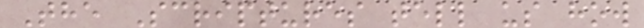The Scriptures tell us how
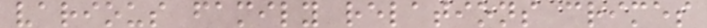various family relations crimes
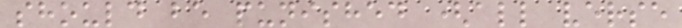should be punished (all verse
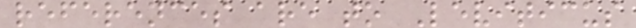references are to Leviticus
